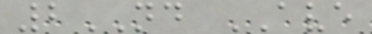2ND AVE
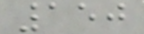150
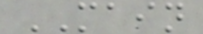MAIN
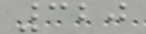320
